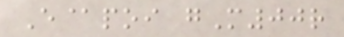E@poi gM00r
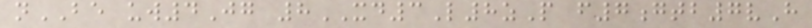nBE uw4Jg 8XD3L8zP f7gtb7vH
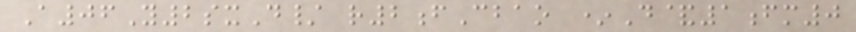A06Y2sxD/ r2fCbao *D&1fm0
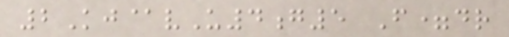2Kj@vU4g5 F=dr
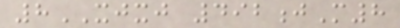8XJXJ 492jM8
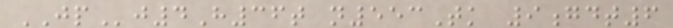JPj4H36t n553Tk 9gdt6
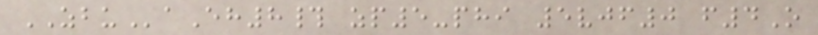ZBUaEh8# zp5-phi 5vjf0 f4O
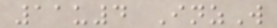11u4 InzW
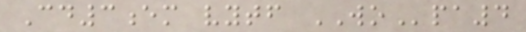Cd3em vytf WOpa4
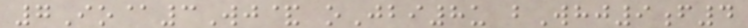7Io@3Wj& oJbi8u bWhj9f4
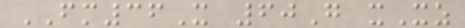FM36X 60G xXz
